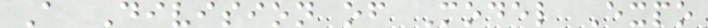A Division of Model Expo
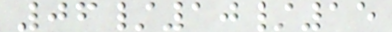06/10/15
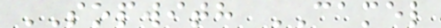SOPWITH CAMEL
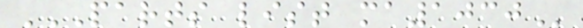PARTS LIST MA1030
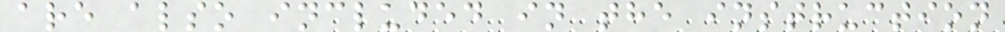are also included in the instruction
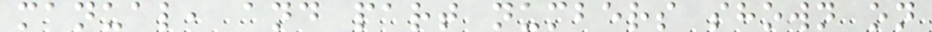manual, and part numbers shown on
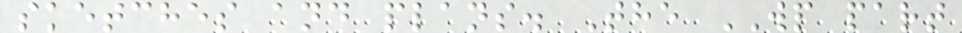sketches and plans. The WP part
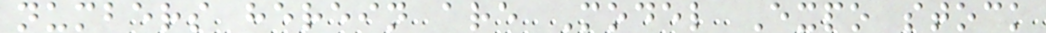numbers herein are Model Expo stock
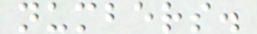numbers.
